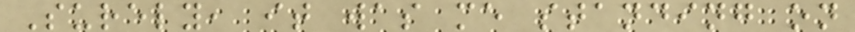Surely, it was me standing on
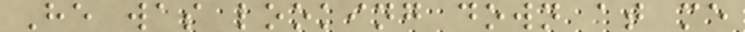He was looking down at me
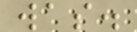was.
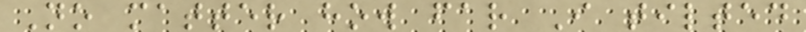No matter how far I tilted
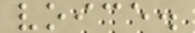voice.
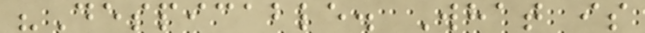"Despicable. What is
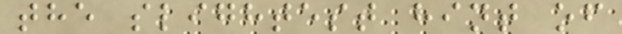the slightest hint of
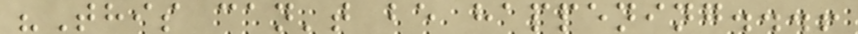"This can't be happening...!
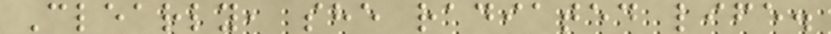Clearly, she radiated life.
